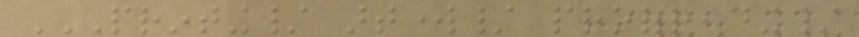PRINTING/ ARTWORK/ PROOFREADING/
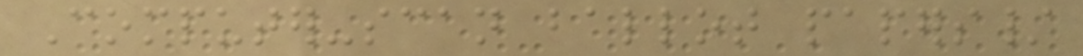Computer-scan ballot papers/
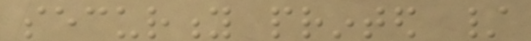security printed /
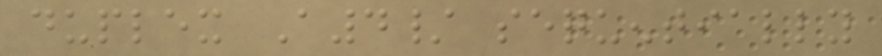duplex A4/ sequentially
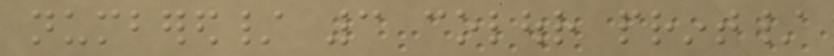numbered/ 3 colour print/
